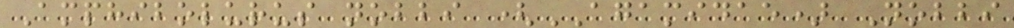Amphibolurus nobbi (AGAMIDAE) Nobbi
